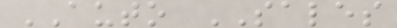AUTO SALES
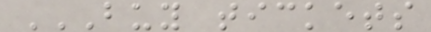BUY TICKETS
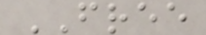FREE
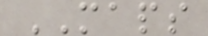MAPS
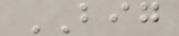BIG
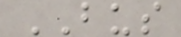BUS
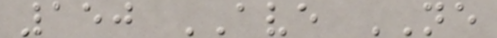150 AVE NE
